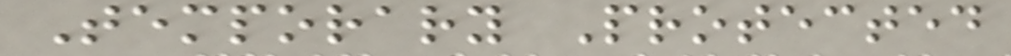Temporary Protected
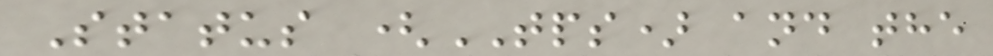Status (TPS) and the
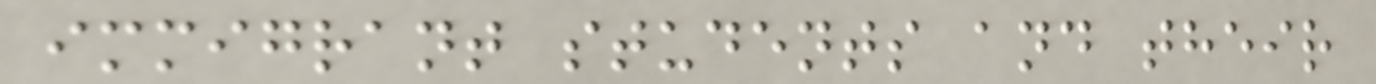immigrant students and their
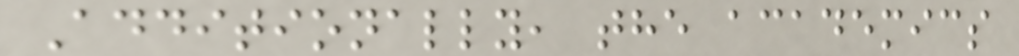Additionally, the academics
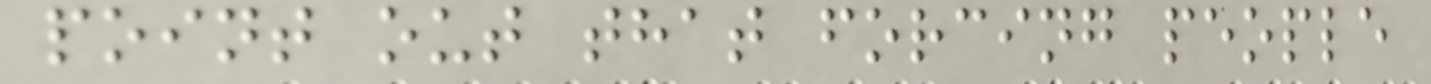point out that forcing people
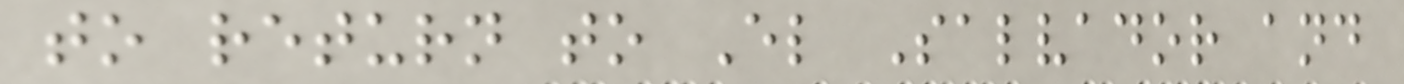to return to El Salvador and
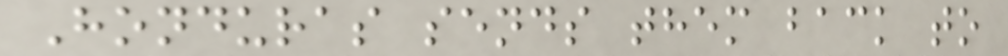Honduras sends them back to
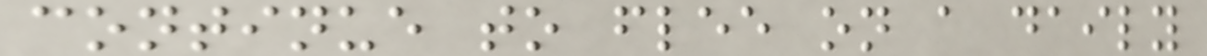continue to flee on a daily
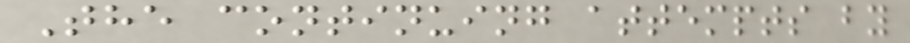The continuing attempts by
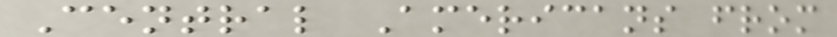Central Americans from
